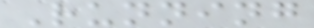Running
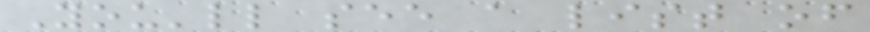You'll see a list of
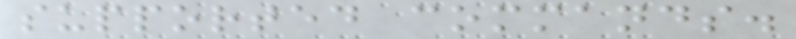supported commands.
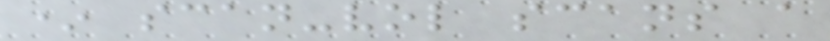* scan-vol scans a
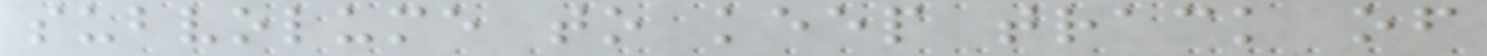subvolume to keep track of
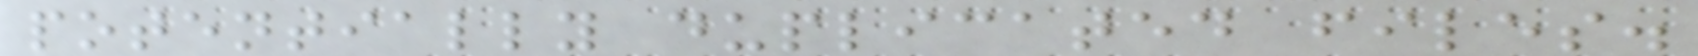potentially duplicated files.
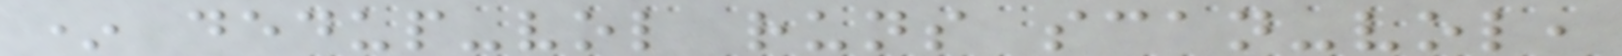* dedup-vol runs scan-vol,
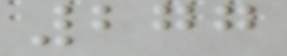277
